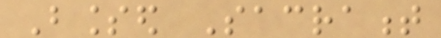Blessed Sacrament
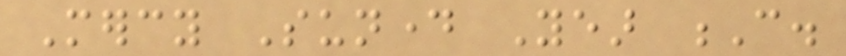Mercy Sunday Year C.
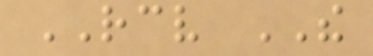RECEIVE THE
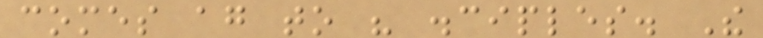comes again to his disciples. The
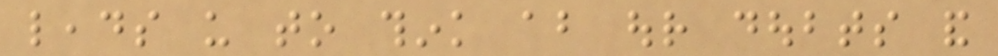leads us to think about our doubts and
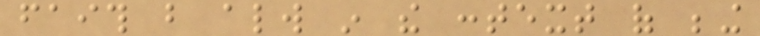faith but always in the context of being
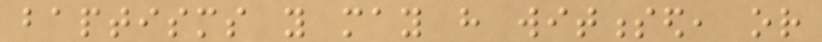baptisms you may have witnessed, or
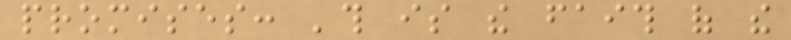promises: 'this is the faith of the
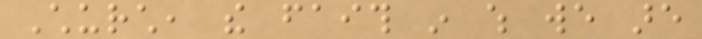Church, the faith in which we are
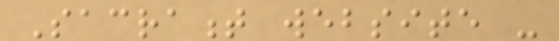Sacrament website -
